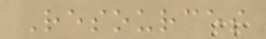Resources
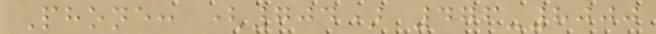Phone: (704) 476-8000
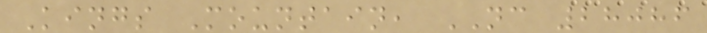Kings Mountain, NC 28086
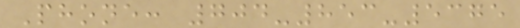Phone: 704-853-5375
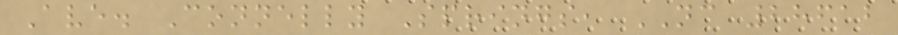Ave. Connelly Springs, NC 28612
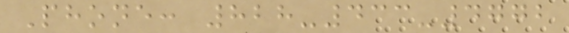Phone: 828-433-4772
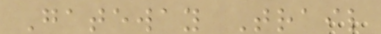Gateway Trail
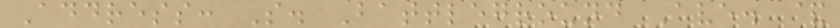Address: S. Battleground Ave. &
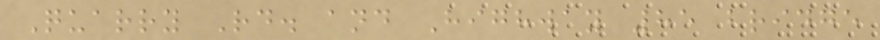Quarry Rd. and Highway 85 bridge
